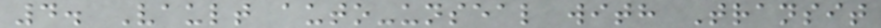4. Vault auto-unseal with Transit
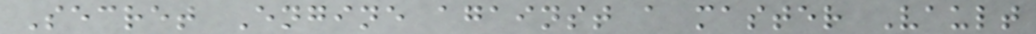Secret Engine against a master Vault
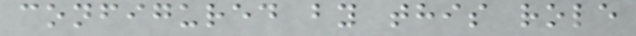configured by this role
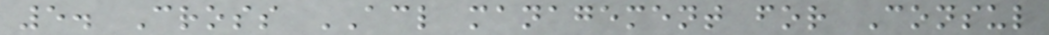5. Cross ACL management for Consul
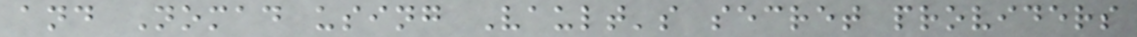and Nomad using Vault's secret providers
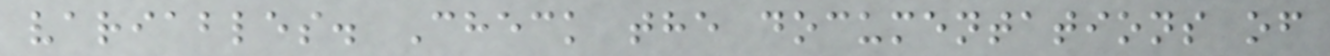variables. Check the documentations of
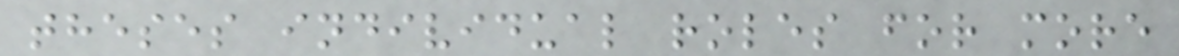theses individual roles for more
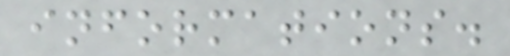informations.
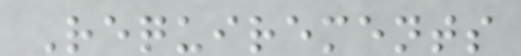Requirements
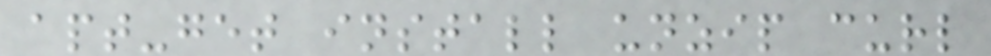apt-get install unzip curl
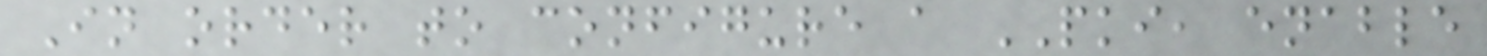In order to configure a PKI, enable
